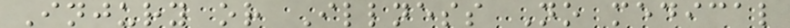Injury or Illness No medical
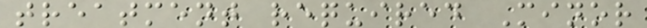treatment required Minor
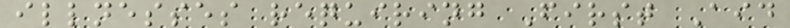illnesses requiring First Aid
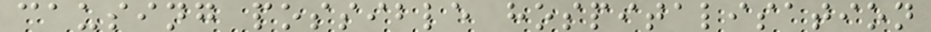causing possible hospitalisation
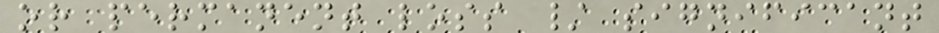or permanent loss / significant
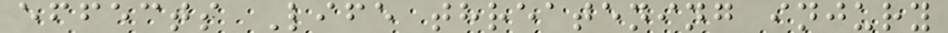effects Life threatening injury
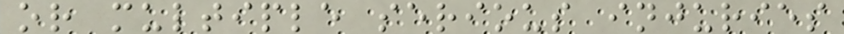or multiple serious injuries
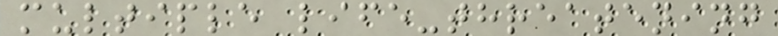multiple life-threatening
